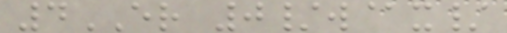4ER 0/w@x/
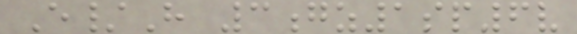E/H 3gz1sp6v
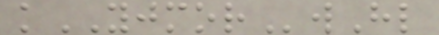kYJMORwHl
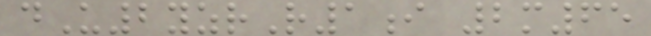dU2yzrR1i 2m65
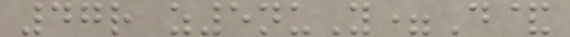47r z5nuY=D&
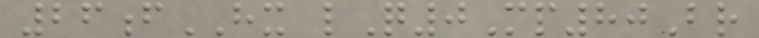26fHX lQ0Mp80Br
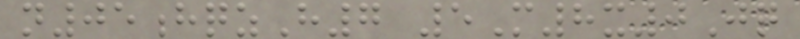n05hqzH7 5M8x0Jq
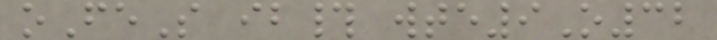oFeS ib# wte9O32
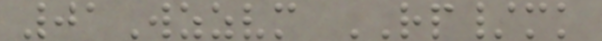01Wzzvm RP/mk
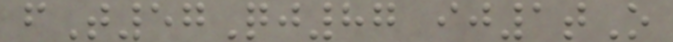fT57Qj87 ij1tO
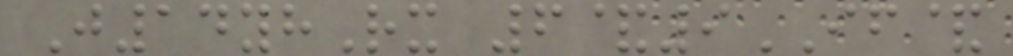J14yhRx 6&9IF&
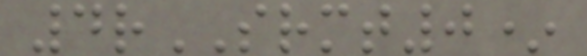4rSRMT0*
